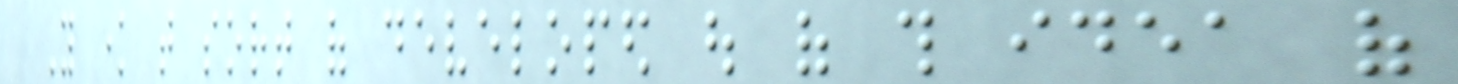You know that sort of developed out of this idea of
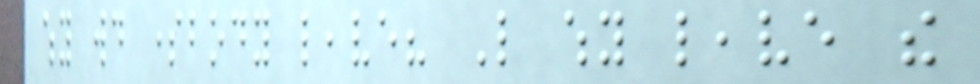why would somebody leave? Like why leave the
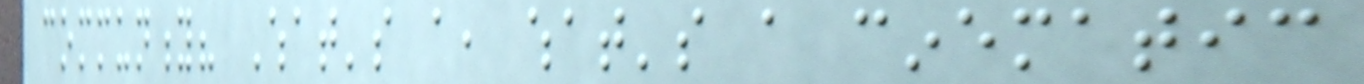community? What's a, what's a cinematic
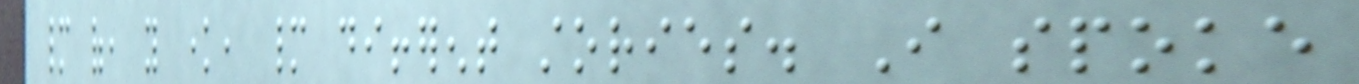many of, you know, many different stories. I spoke
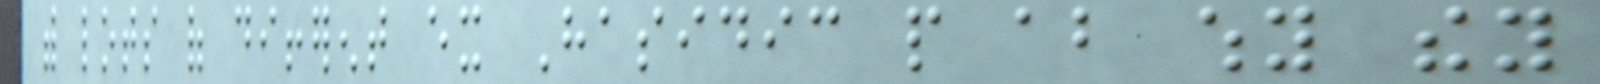with lots of different ex Hasidic people about why they
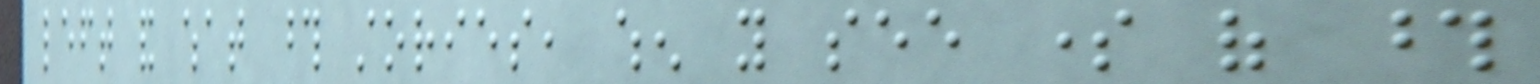left and what those stories, when you see some of those
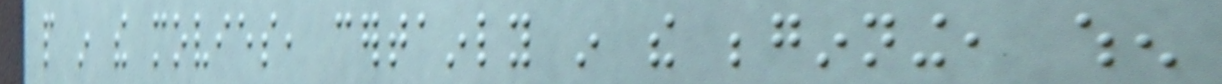people in the movies, certainly in the beginning, when
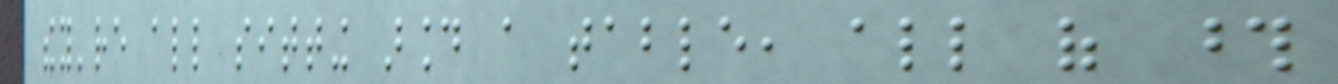they're all sitting around a table, all of those
